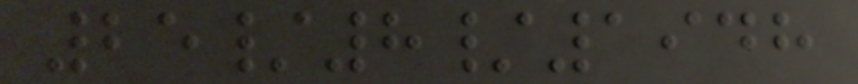25/8/1948
